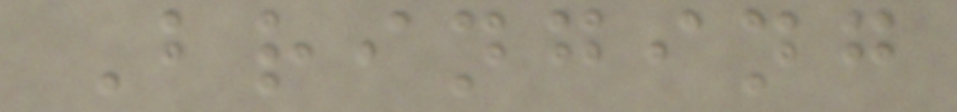Bringing
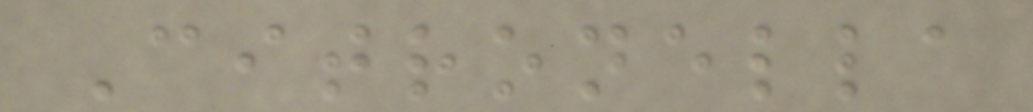Citronella
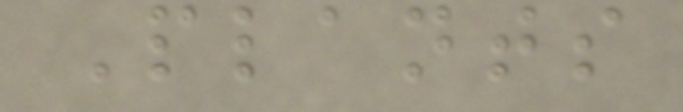Plants
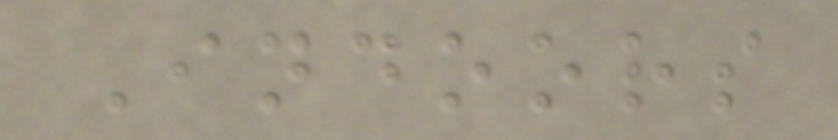Indoors
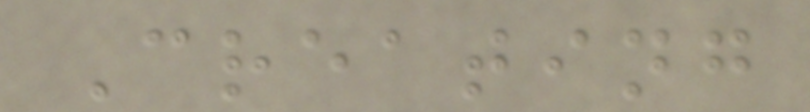Creating
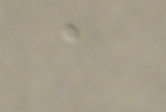a
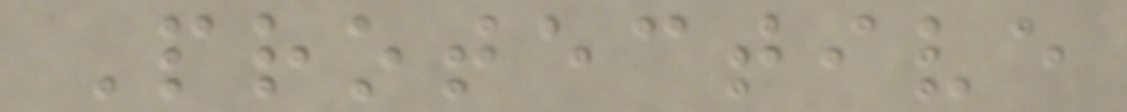Protective
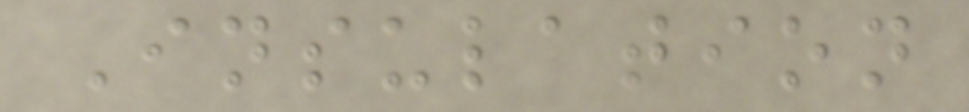Insulation
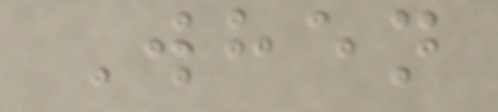When
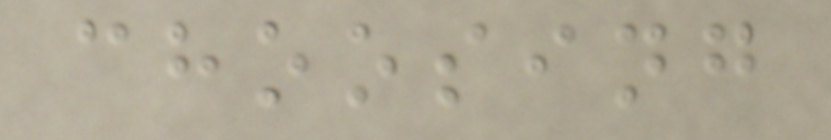choosing
